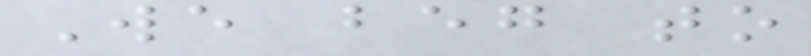We beg to
